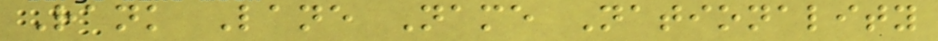Rank Lane Name Nationality
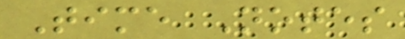Time Notes
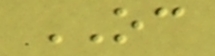OC
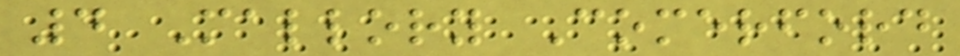4 Mallory Comerford
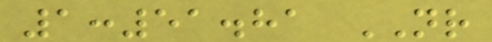1:51.81 NR
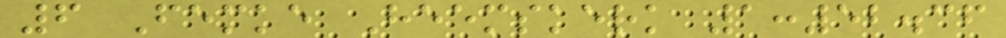6 Femke Heemskerk 1:52.36
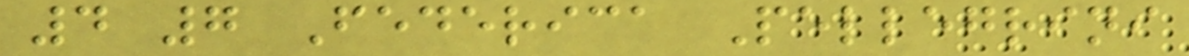4 7 Federica Pellegrini
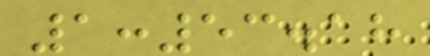1:53.18
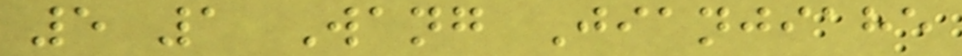5 1 Wang Jianjiahe
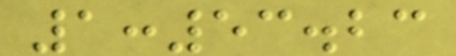1:53.23
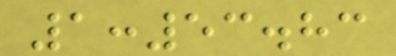1:53.83
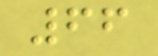66
